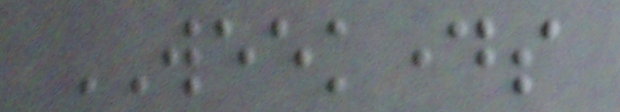WEEKDAYS
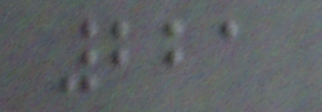221
